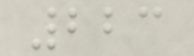223
